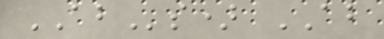ABs) AB
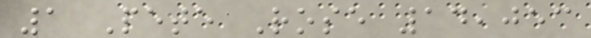1 Pete Rose 14,053
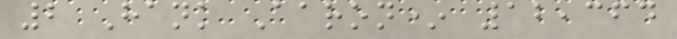2 Hank Aaron* 12,364
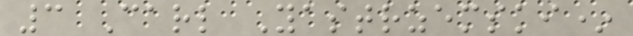3 Carl Yastrzemski*
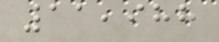11,988
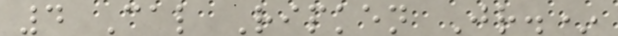4 Cal Ripken Jr.*
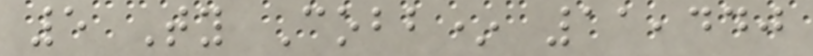5 Ty Cobb* 11,440
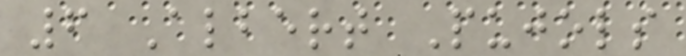6 Albert Pujols
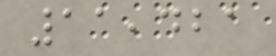11,421
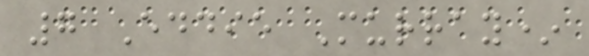7 Eddie Murray*
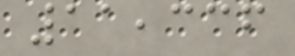11,336
